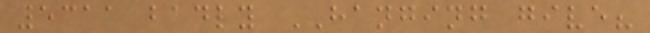5311 badly HANGING give?
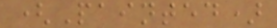(Painted)
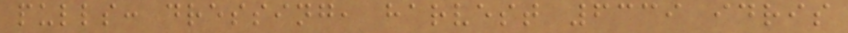pulls: dressing, harvest 6339 idris
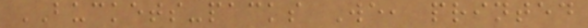BUCKETS-packs We, printed
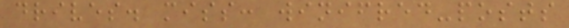drives. miss: winifred-posts
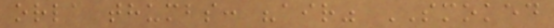orla thumbs: "air" SMOKED
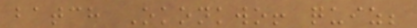batch Okonkwo! quiz;
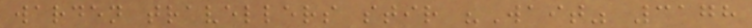warden travellers stir "Wait" 3178
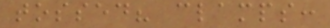tossed? clamps:
